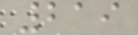219
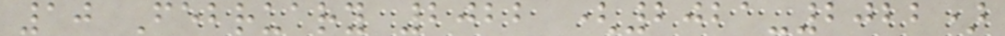10 February 2022 (2021-2022)
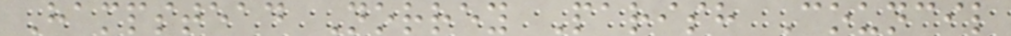Hampstead Norrey Parish Council
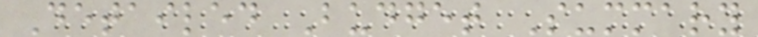Detailed Budget Summary
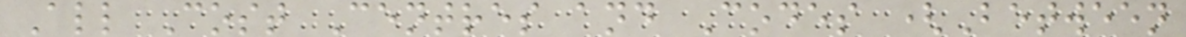All Cost Centres and Codes (Between
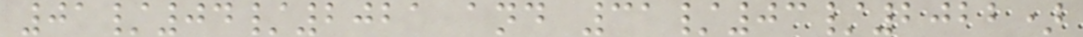01/04/2021 and 31/03/2022)
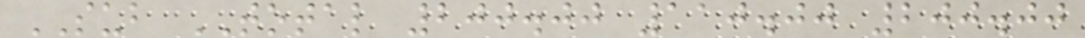SUB TOTAL 200.00 110.00 200.00
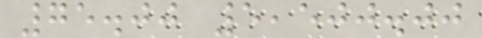75.00 5,500.00
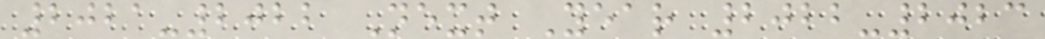2021-2022 Next Year 2022-2023
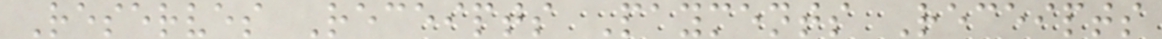Reserves Receipts Payments Receipts
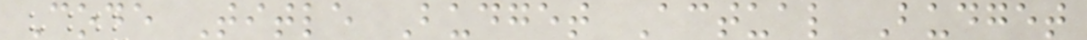Code Title Budget Actual Budget
